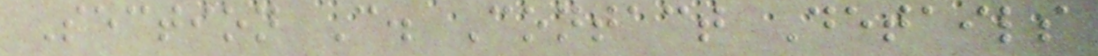Section C. Contact Details
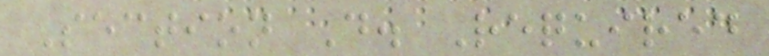Section D. Required
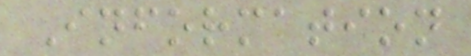Information
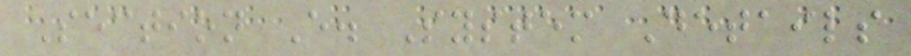Section E. System Details
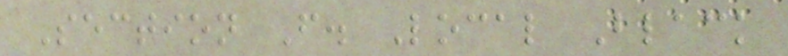Section F. Local Black
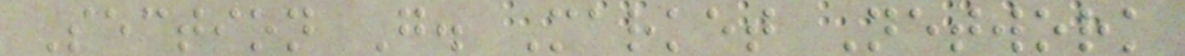Section G. Market Network
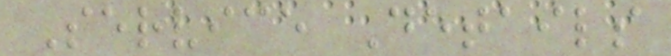Service Details
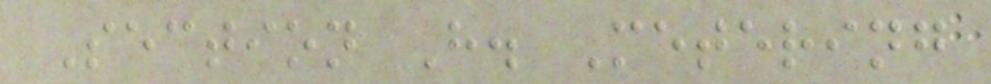Section H. Metering
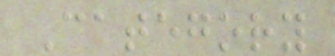Category
